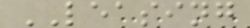LEASING
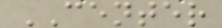CENTER
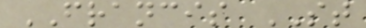FRANCIS ST
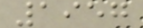1957
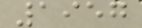1957
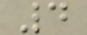4
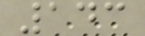143
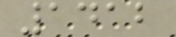1412
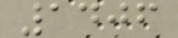1406
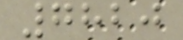7820
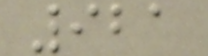921
